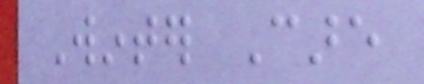Winter Care
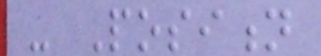- Position
